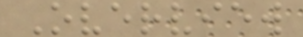Overview
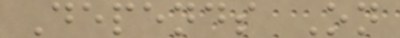Depends On
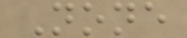None
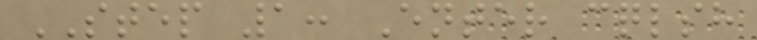STEP 1: Enter cqlsh
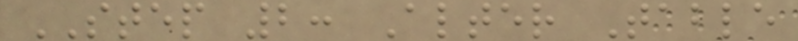STEP 2: Alter Table
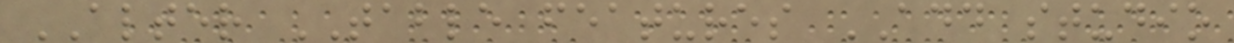ALTER TABLE features ADD studio
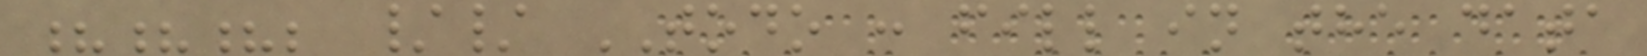???; // TODO : fill in the data
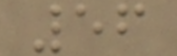56
